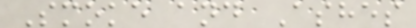Smoke and Ashes
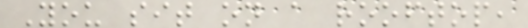You sit on a rooftop,
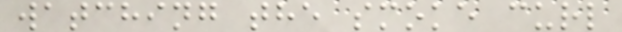watching the smoke curl
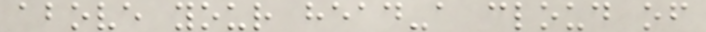above your head-a cloud of
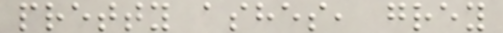pretty ashes, grey
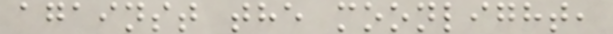against the moonlight,
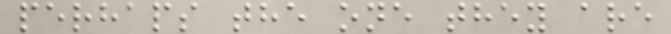perhaps the one they are
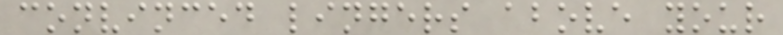convinced lingers above your
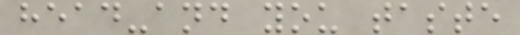head-and you taste
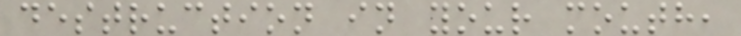destruction in your mouth,
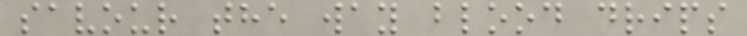savour the way blood drips
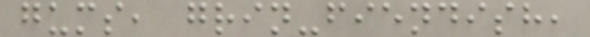gums, grin-fiendish,
